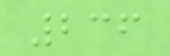236
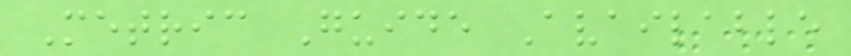Metric Guide Available
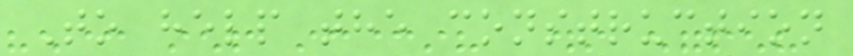To help the construction
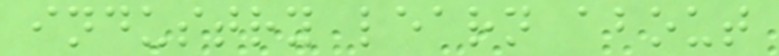industry learn about
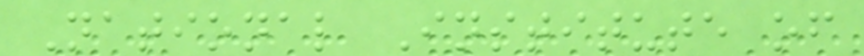National Institute of
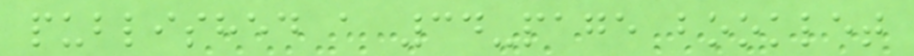published a 34-page booklet
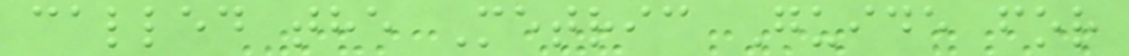called the Metric Guide for
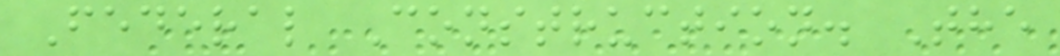Federal Construction. The
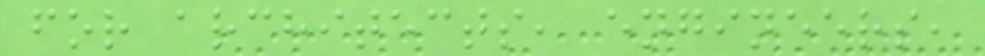for architects, engineers,
